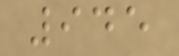945
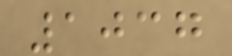1037
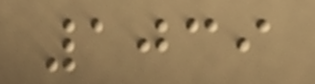1039
